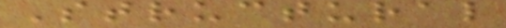Structural
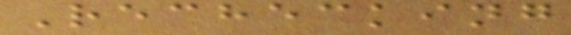Rechecking
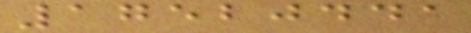17520441
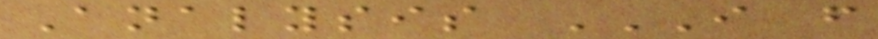Analysis I F
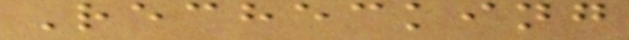Rechecking
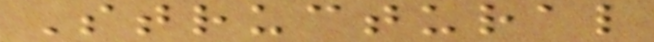Structural
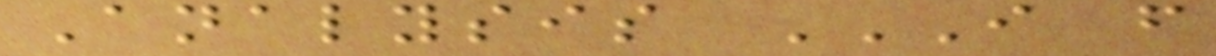Analysis I F
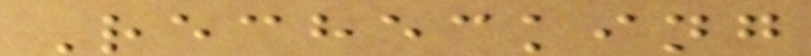Rechecking
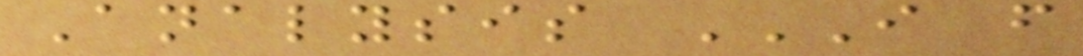Analysis I F
